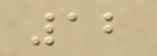12
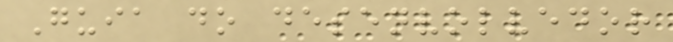Guia do desenvolvedor
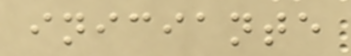iniciante
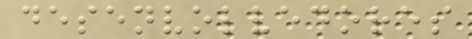desenvolvedores
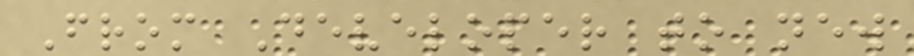From Developer to new
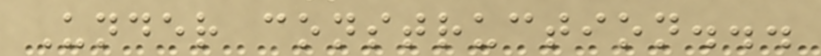Under construction...
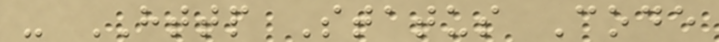- HTTP Status Code
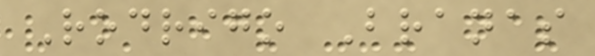Rodrigo Branas
